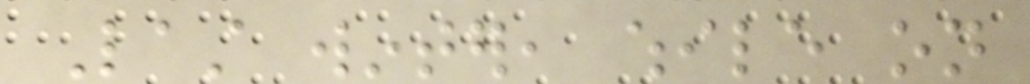Last winter, while on
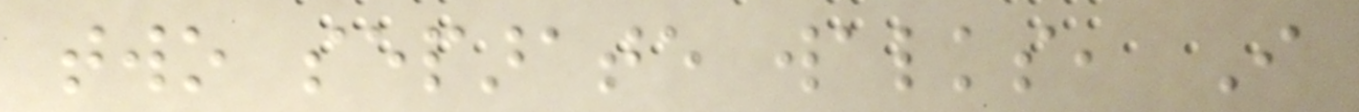two separate walks, I
